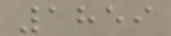1859
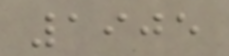1905
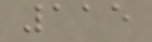115
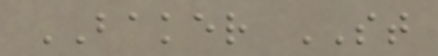BAKER ST
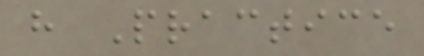h Practice
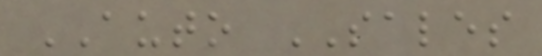AUTO SALES
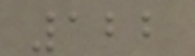122
